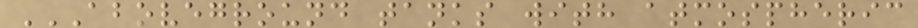ABOVEGROUND TANKS WITH ATMOSPHERIC
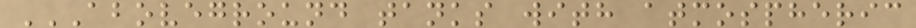ABOVEGROUND TANKS WITH ATMOSPHERIC
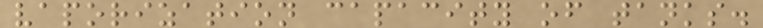vaporization capacity of tanks.
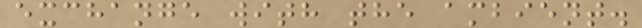exchange with the ambient.
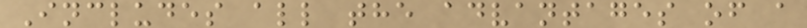Includes all the advantages of a
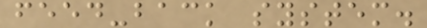feed-back system.
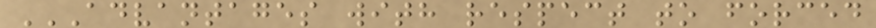ADVANTAGES WITH RESPECT TO FORCED
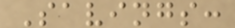Savings:
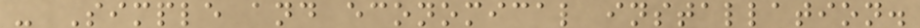- Simple and economical installation.
